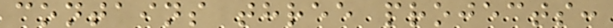contains three projects:
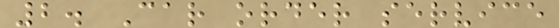2. Car order service
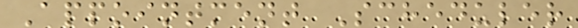Appointment Scheduler
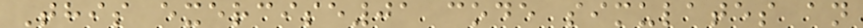This exercise01 code simulates an
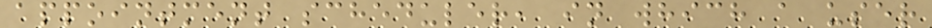appointment scheduler, in which a user
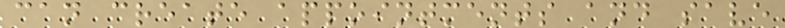can create appointments and save
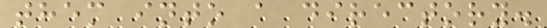them into a directory.
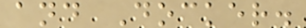and Docker.
